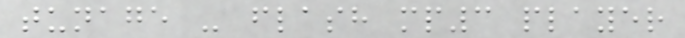tunage - flash mp3 player
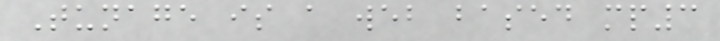Tunage is a web based mp3
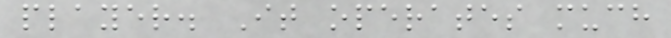player. It operates much
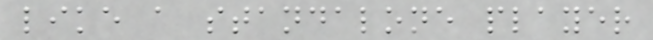like a standalone player
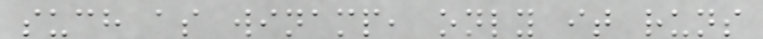such as winamp, only it runs
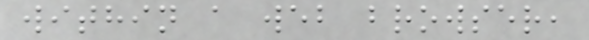within a web browser,
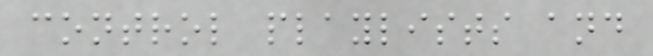control playlists and
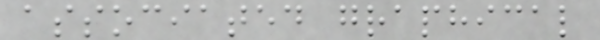associated graphical
